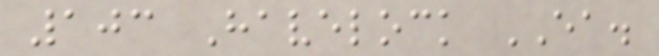103 Havelock EA.
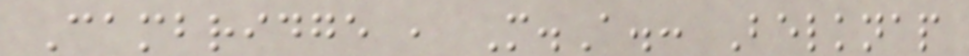Cambridge , M.A.: Belknap
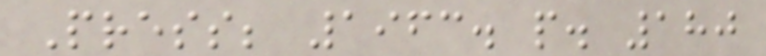Press; 1963. p. 180
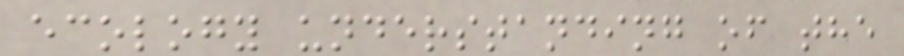ecology understanding of the
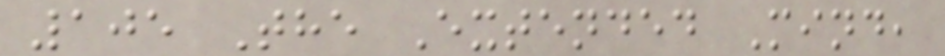105 The Extended Mind,
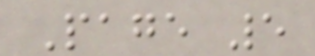Page 5
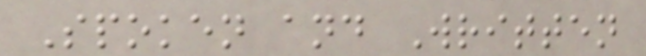Spoken and Written
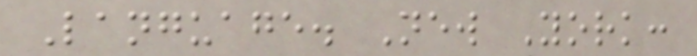Language. New York:
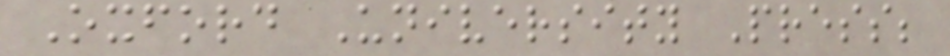Oxford University Press;
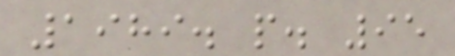1989. p. 95
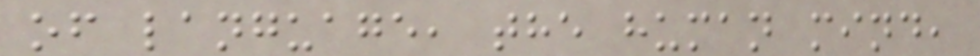of language, the human mind,
